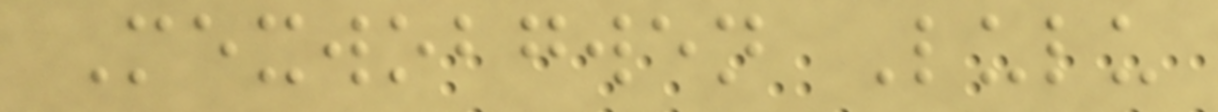Mexwobgwen Lulu
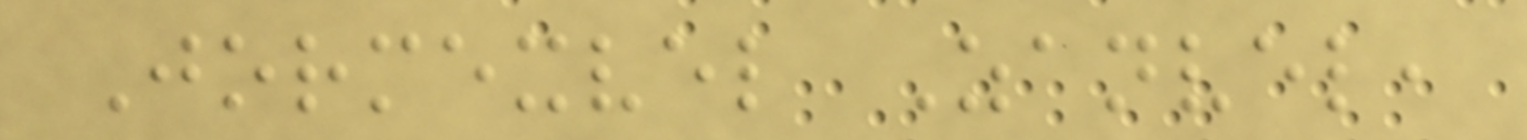Jormexvel Zanvel,
